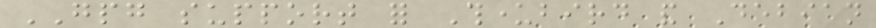GPG support for Thunderbird and Debian
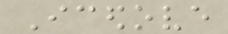Icedove
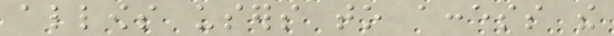allows users to access the
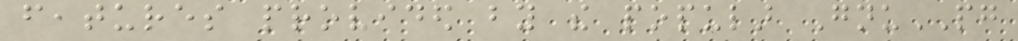features provided by the popular GnuPG
